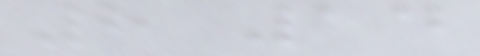8 14
